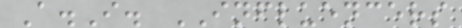A.I. INFLUENCERS
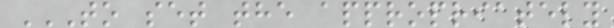TO SET THE APPROPRIATELY
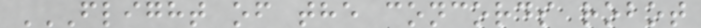FLIGHT OF THE CONCORDS ROBOT
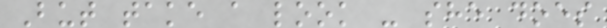But take a look - she does
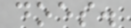does.
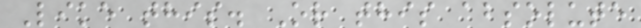Like this. Or this absolute
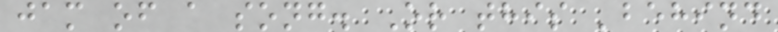jam of a song. Or this 'behind
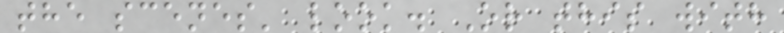the scenes' look. Or this with
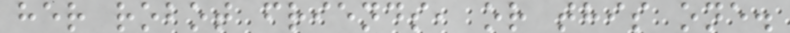her robot friends, or this one.
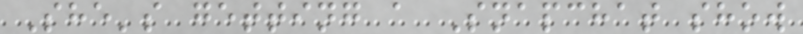She's getting a Snapchat show
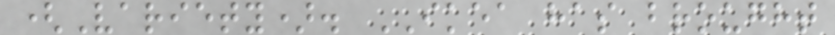(Variety). IKEA has brought
